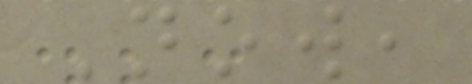Now,
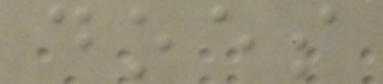does
